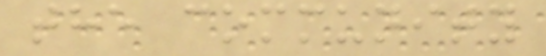the community
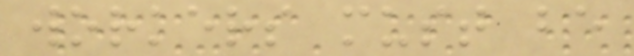workers must be
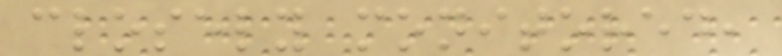closely monitored,
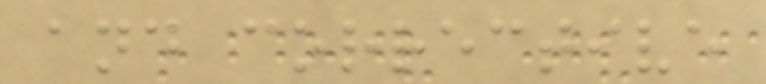and corrective
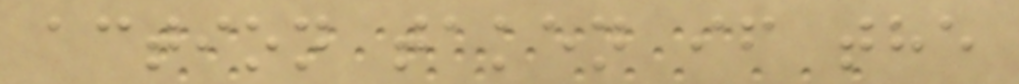action taken if the
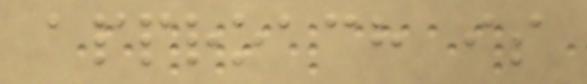approach is
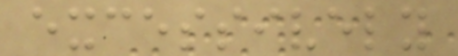excessively
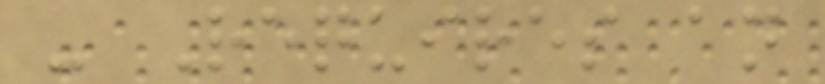- Requires an
